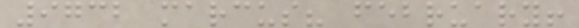9732 marcus? february!
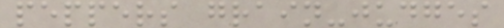peppers grain-judges
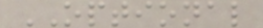OPTIONAL
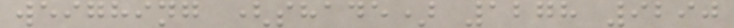weighing (shade) 1278 9290
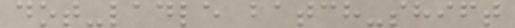dot-ladle batch-shift
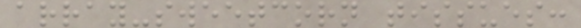array-sweetcorn tissues:
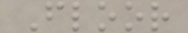Floor
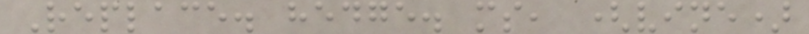Replace. hedge. ms, (vine)
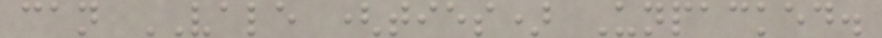can VALE (ties) Unpacked.
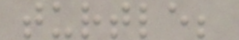turtle;
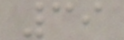39
